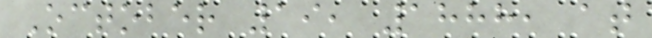October 19, 1888, at
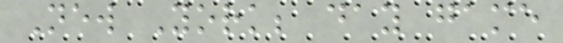New York; day game
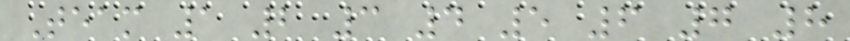Team 1 2 3 4 5 6 7 8
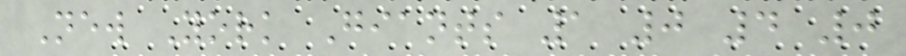New York Giants 1 0 4 0
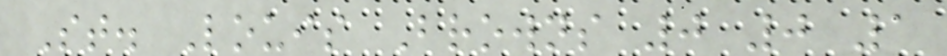St. Louis Browns 0 0 1
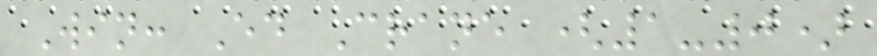Win: Ed Crane (1-0)
